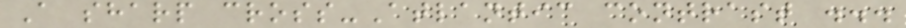A sharp cross-Atlantic contrast ...
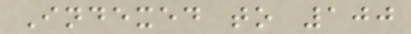Indexed to 100
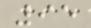95
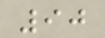90
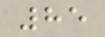85
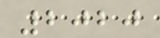2020
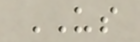US
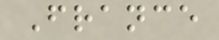France
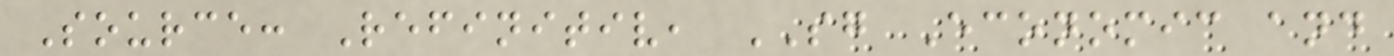Source: Refinitiv, SG Economic and
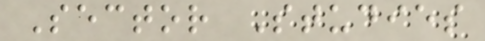Sector Studies
